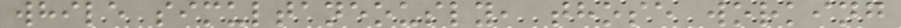while simultaneously, those working
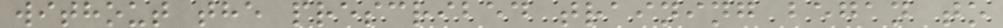without the prescribed training began to
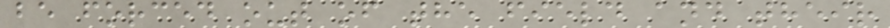be forced out of the field and their
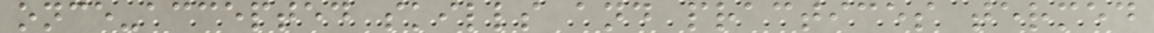once-accepted skills and practices termed
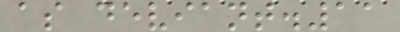as deviant.11
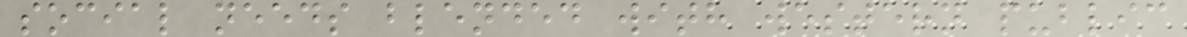social needs blended with western public
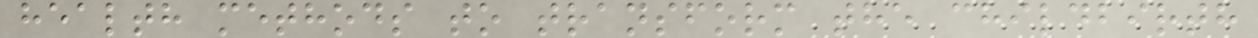health methods to transform the childbirth
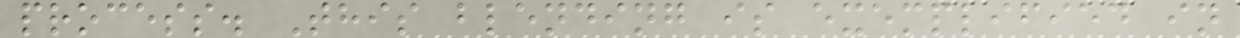process. This blending is exemplified in
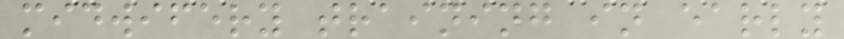midwifery training in early
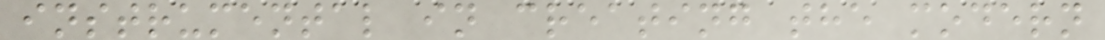instrumental in creating the modern
